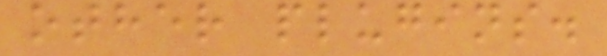other plugins.
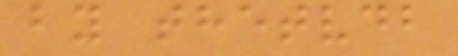by thetvdb
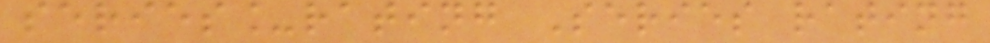series_rating Series rating
